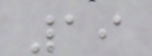19
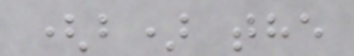(b) the
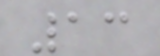13
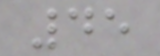45
